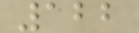122
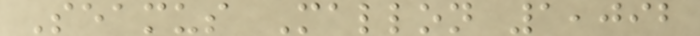Seamus Mallon 1,092
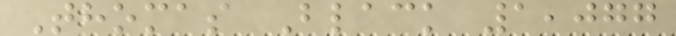Thomas Black 1,077
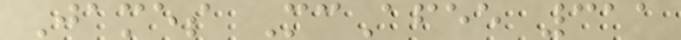James McAfee 311
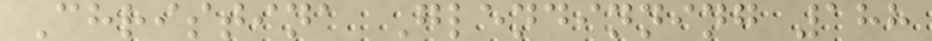Christina Glendinning 188
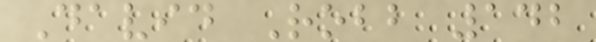David Robb 142
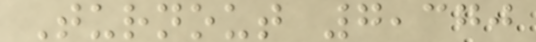Turnout 7,370
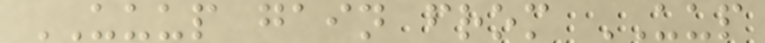UUUP gain from UUP
